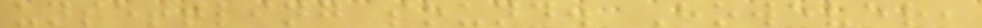unsettling sound. However,
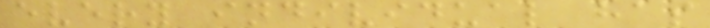every individual has
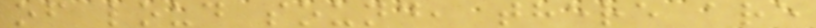of loud sound, there are
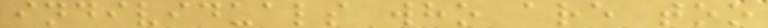individuals who are too
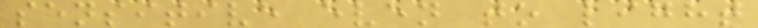sensitive even to light
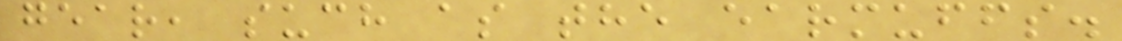gear, such as the earmuffs.
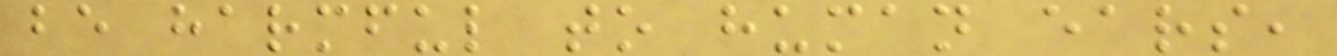be harmful to human ears,
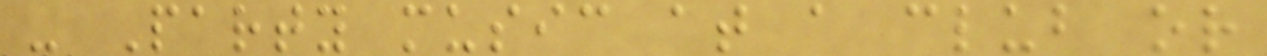- Party music at a club or
